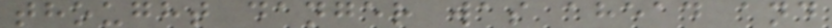thought danger was ahead and
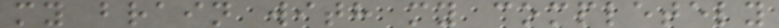my brain with my completely
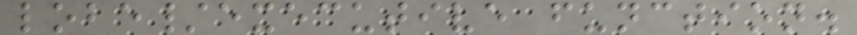lobe/executive function.
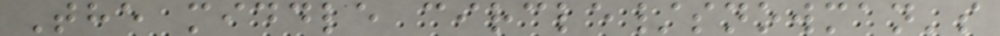The middle circle/snowman's
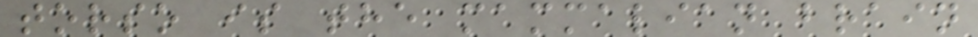torso is the mammalian brain
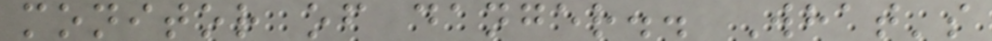monitor of danger.. What's
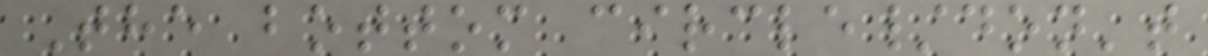The bottom circle/don't
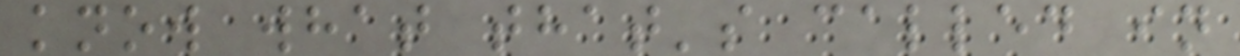know what that's called in
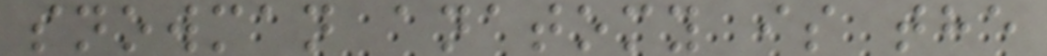snowman anatomy is the
